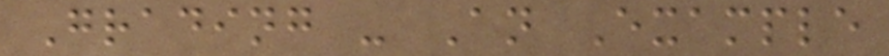Grading - An Example
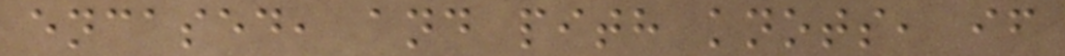encased, and pith knots, if
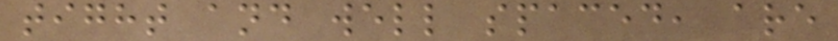tight and well spaced, are
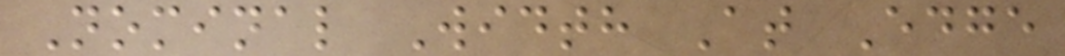Nominal Width At Edge
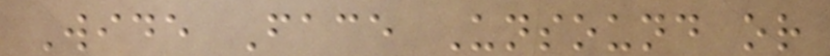Wide Face Unsound or
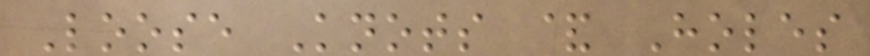Loose Knots & Holes
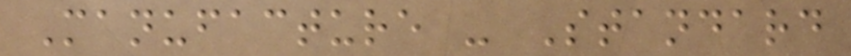Manufacture - Standard
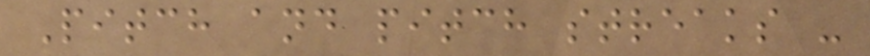Pitch and pitch streaks -
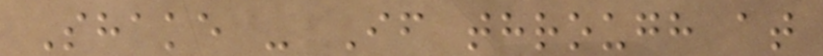Shake - If through at
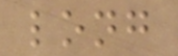long
